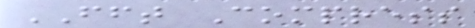FFT Compress
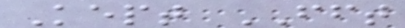Kept FFT
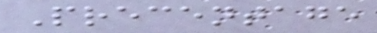Precentage
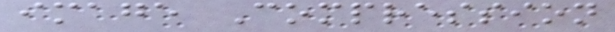image Compression
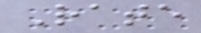Rate
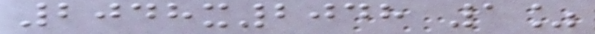2048x2048 1%
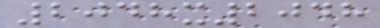2048x2048
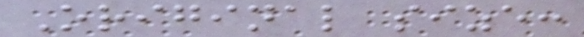Original size:
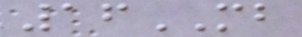16MB
